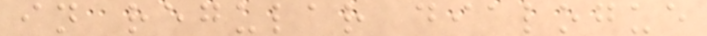in regular dialogue
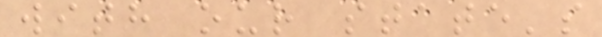with our state's
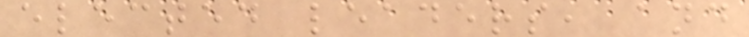elected leaders, and
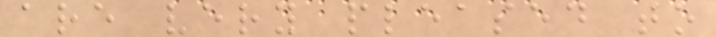are very pleased to
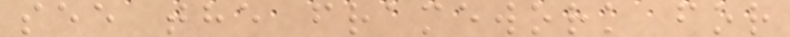see the framework for
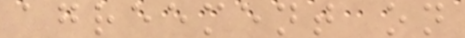agreement on
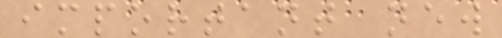important new
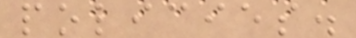policies.
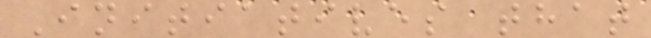Initiatives that
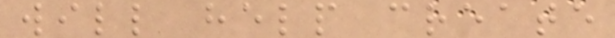will help create
